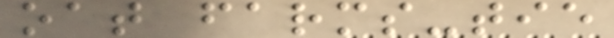oat farms-tie
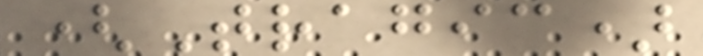(Tragic)
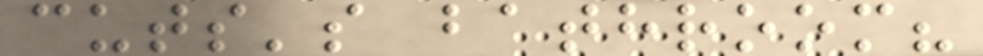cuts's bathroom?
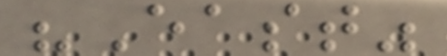"East"
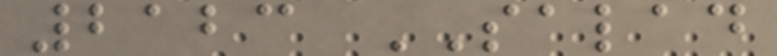2123 SALAD
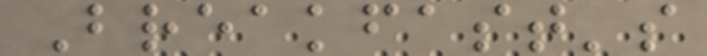Breakfast's
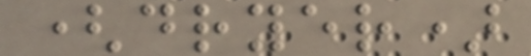(dryer)
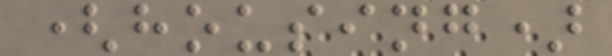(housing)
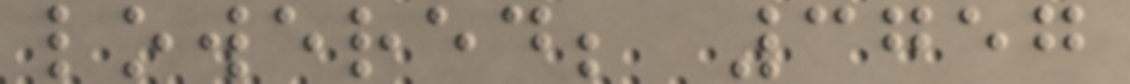lowered; 3757
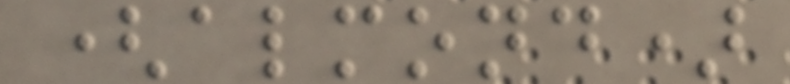(almond)
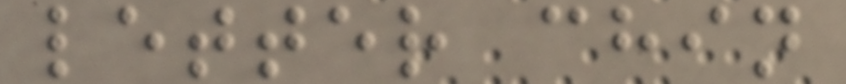letter chin
